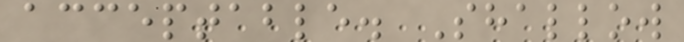acceptable. Shallow
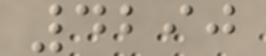4290
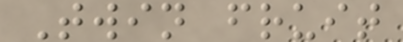Twin fruit
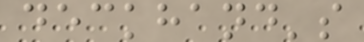deckhand's
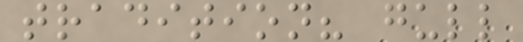tradition? gull
